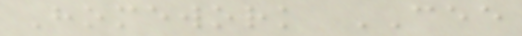Homework CEE
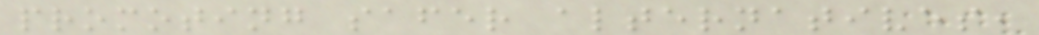promoting safer alternatives,
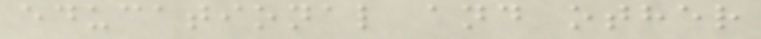educational and other
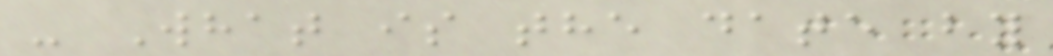- What is the date by
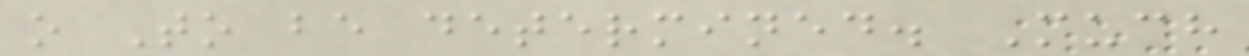o To be determined. Much
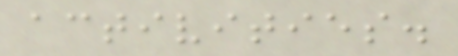activities.
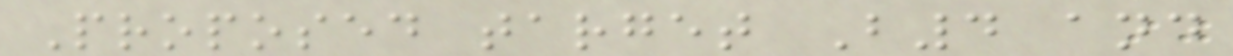Proposed target B4 and
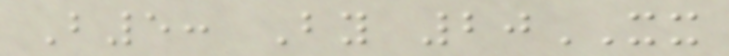B5: By 20XX
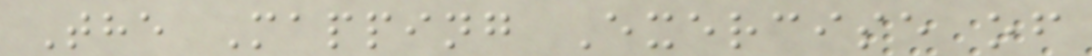The Mapping Exercise of
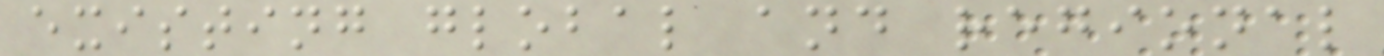existing global and regional
